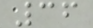36
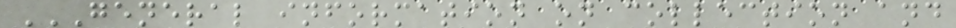GENERAL INFORMATION ON COLLECTION AND
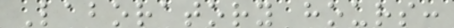Laboratory hours:
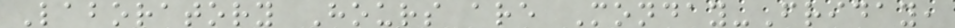Laboratory Hours are Monday-Friday,
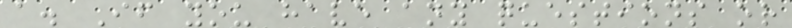a. If you have any questions or
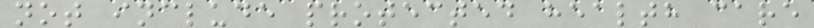not include protected health care
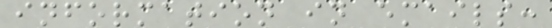information in emails:
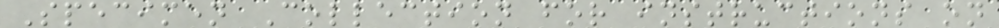Specimen Collection for instructions on
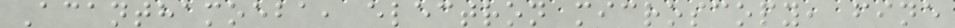Acanthamoeba, electron microscopy, fine
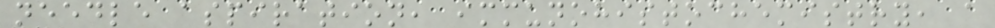needle aspiration, immunohistochemistry, a
